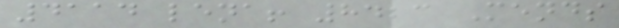4114 lena! 8423 Mends
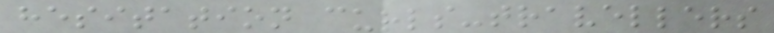hesitation curls-travellers
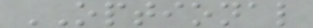OPTIONAL
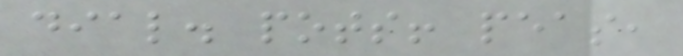dial. pots! peas,
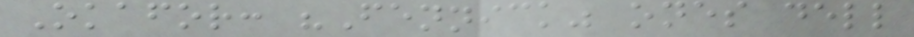Okafor: "Fennick" ones dell
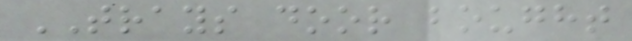TRAYS door bought
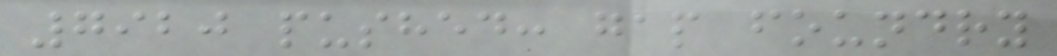7920 pushed: gap foundry
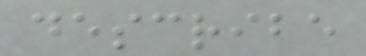describe
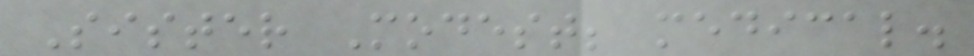Sister Modest; medical.
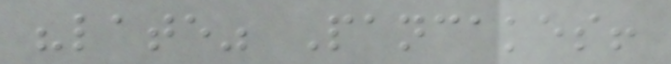"late" Pancakes!
